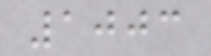1003
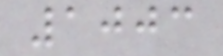1003
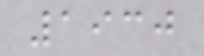1930
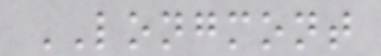LONGMONT
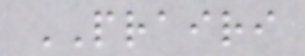PRAIRI
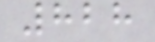828
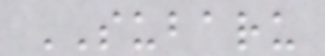SUBARU
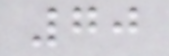70
